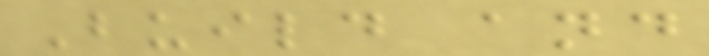Build and
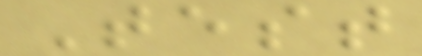Test
